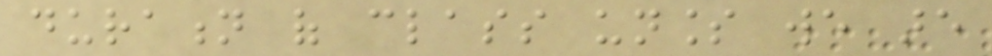duration of class unless we are
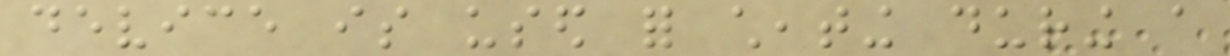device is used for cheating during a
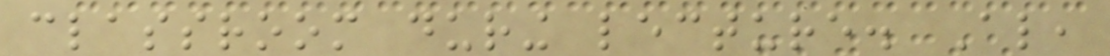classroom during lecture. Also,
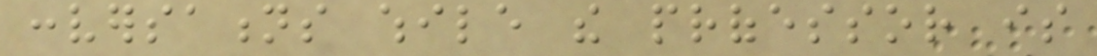conversations while the professor is
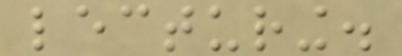lecturing.
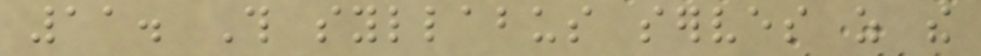11. This syllabus serves as the
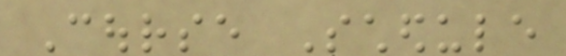Course Schedule
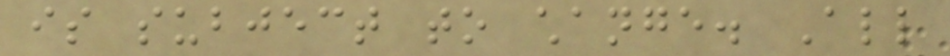is subject to change. All
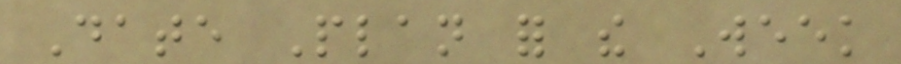Date Plan for the Week
